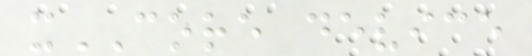xCORE device
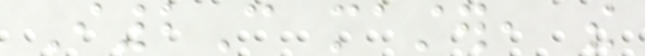I2C master, the
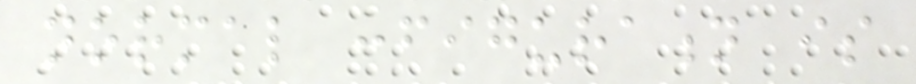normal configuration is
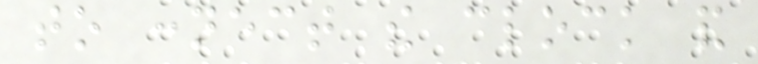to connect the clock and
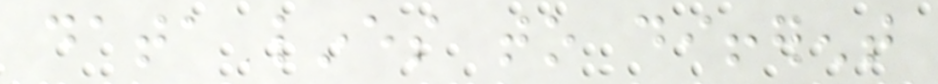data lines to different
